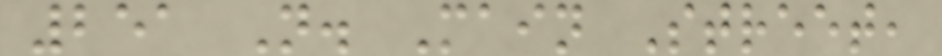251 N. Main Street,
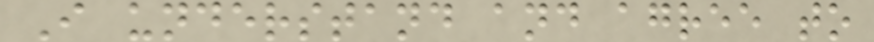I understand and agree to
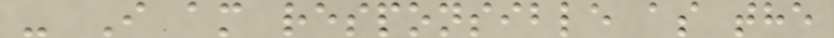- I am responsible as the
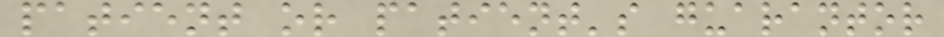patient or patient's guarantor
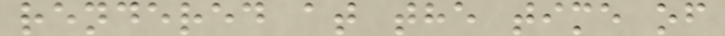rendered at the time of
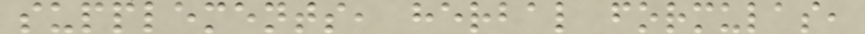supplements, herbal formulas,
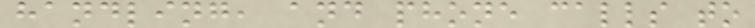handling, and phone calls to
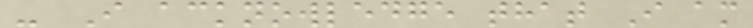- I acknowledge that I am
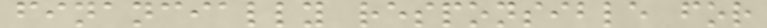financially responsible for
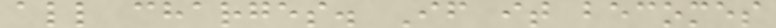all charges. If it becomes
